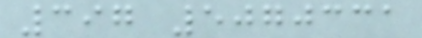397 5070331
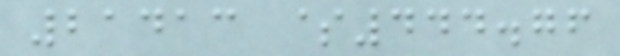21413 $444.76
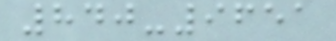840-9651
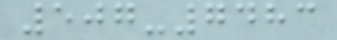507-7483
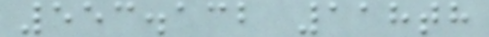553.132 118th
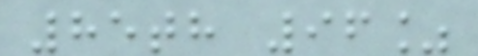85th 96%
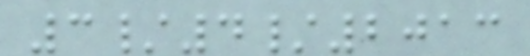3/4/2013
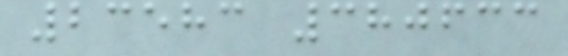23583 380633
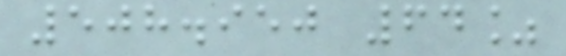508.950 64%
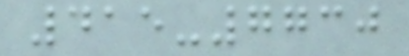415-7730
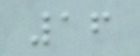16
